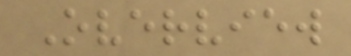Overview
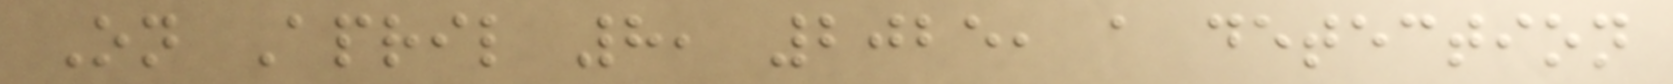On April 8, 2025, a detection
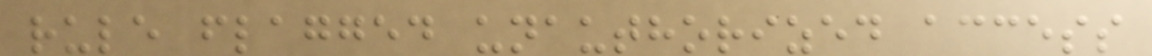rule flagged unauthorized access
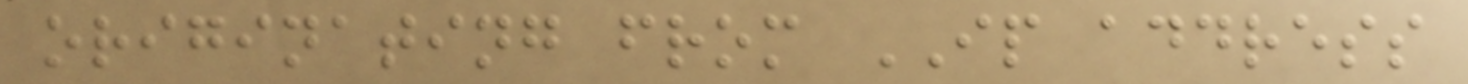originating from IP address
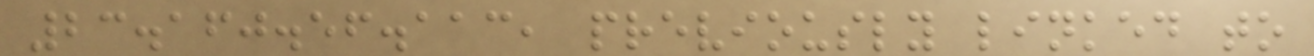23.160.56.113, previously linked to
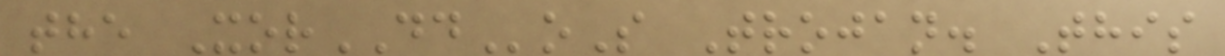the XorDDoS Trojan. This
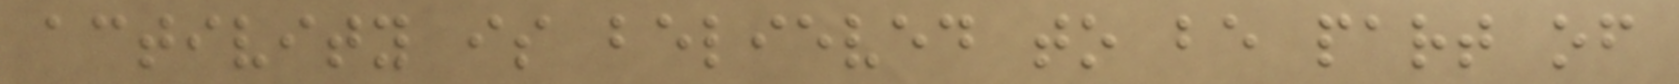activity is believed to be part of
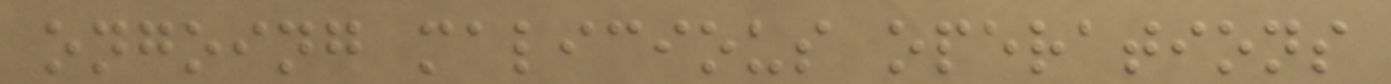ongoing malicious operations
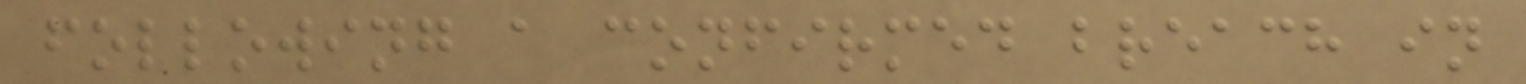following a confirmed breach in
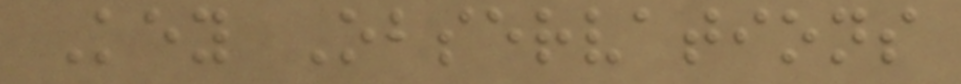Key Observations
